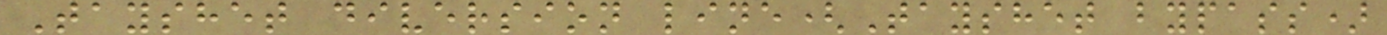Tayshet diversion line(Tayshet bypass)
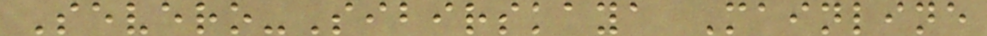Severo-Sibirskaya Mainline
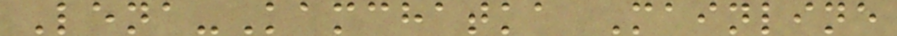Lena-Kamchatka Mainline
